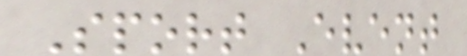Sport Event
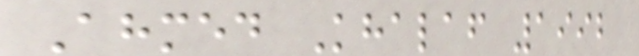Ahmed Khalaf 1992
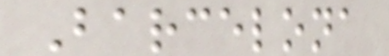Barcelona
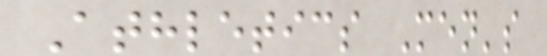Athletics Men's
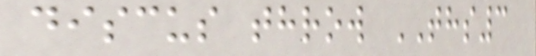discus throw THS3
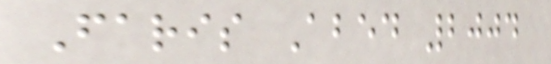Faris Abed 2004
